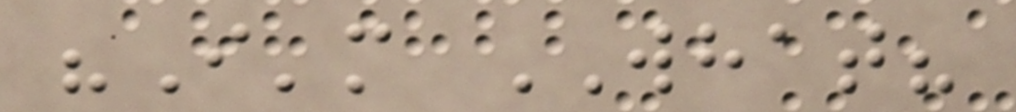"I'm WHAT?
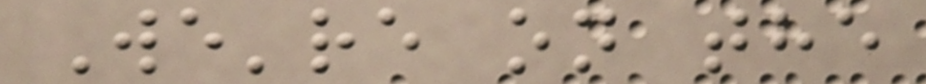We're on the
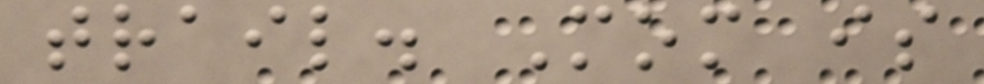trail. Mom is
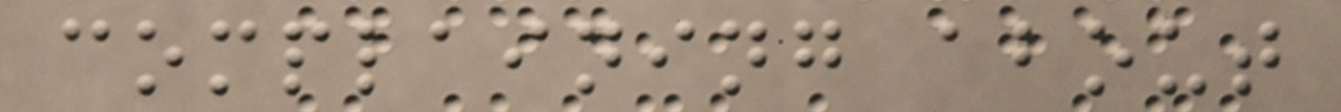complaining about
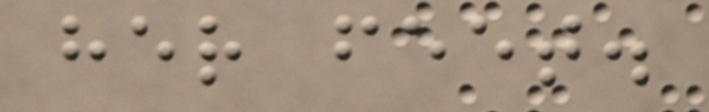her feet.
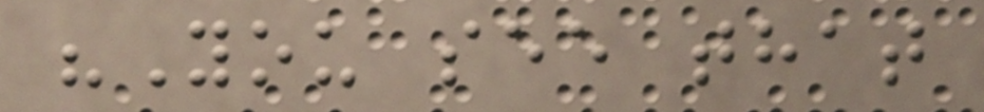"You see that
